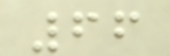66
